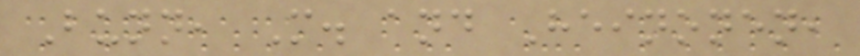Bunn, M. and Heinonen,
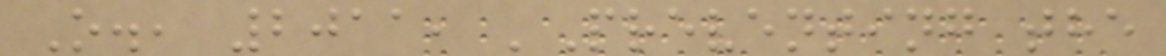O., 2011, 'Preventing the
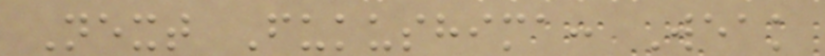Next Fukushima: Weak
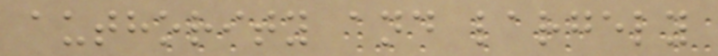authority and largely
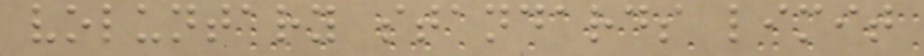voluntary standards limit
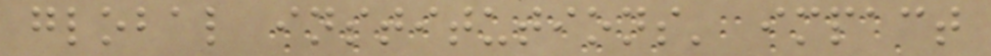global institutions' impact
